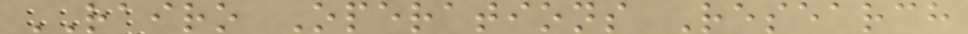RAIRO Operations Research
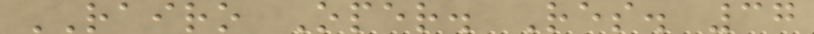RAIRO Oper. Res. 37
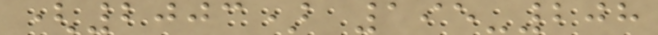(2003) 195-208
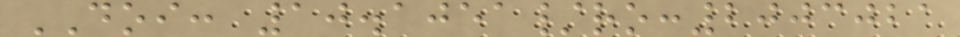DOI: 10.1051/ro:2003021
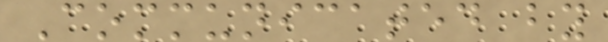Communicated by
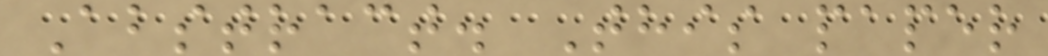Abstract. This paper
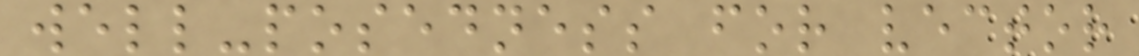well-posedness for vector
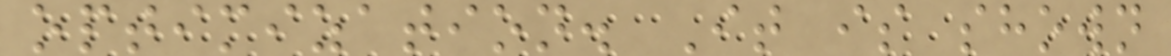optimization. It is shown
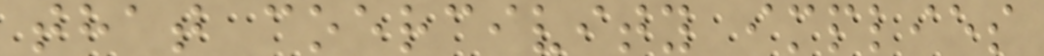that coercivity implies
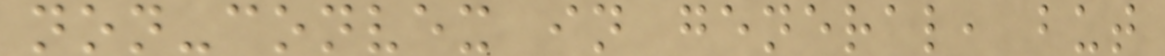non-convex in general, but
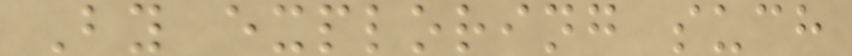By exploring such
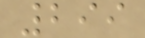299
